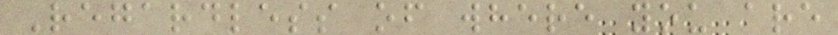Regardless of where you are
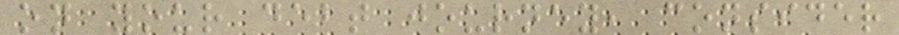on your debt journey, consider
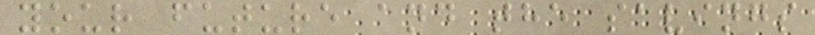your future and the savings
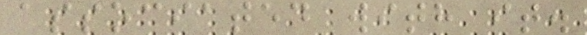associated with it.
